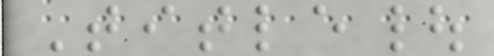Title|
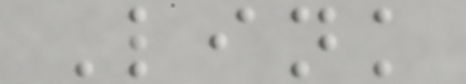Link
